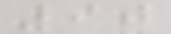90
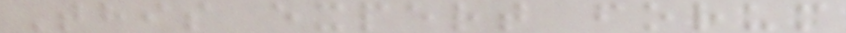This expert forum
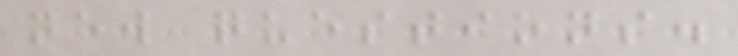new questions.
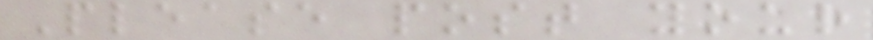Please post your
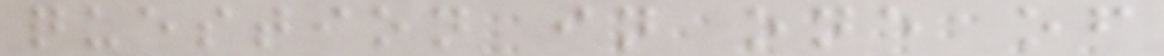question in one of
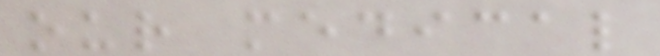our medical
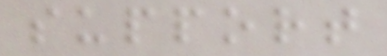support
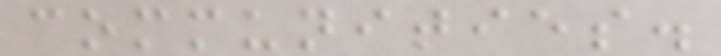communities.
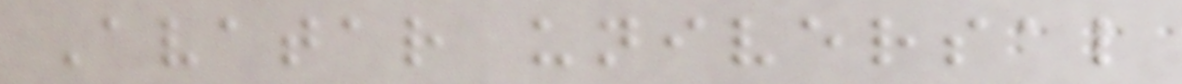Avatar universal
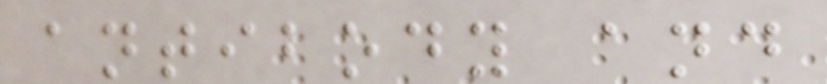antibody and
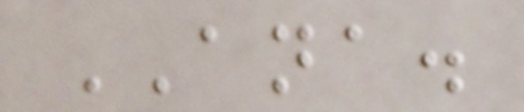ANA.
